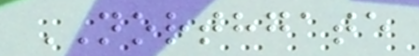NORTHGATE
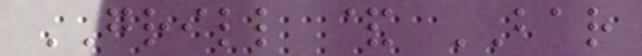GRILL & BAR
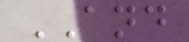AND
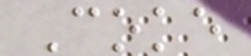Coke
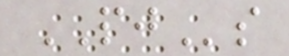PJs
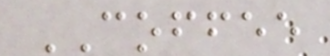COFFEE
